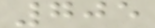705
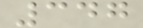347
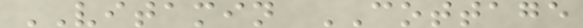VITAMIN COTTAGE
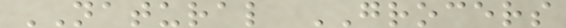NATURAL GROCERS
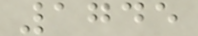1745
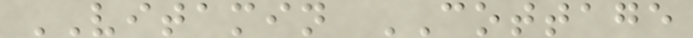VITAMIN COTTAGE
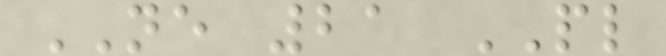NE 21 PL
